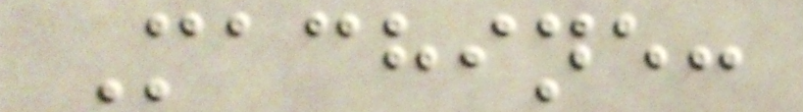Machine:
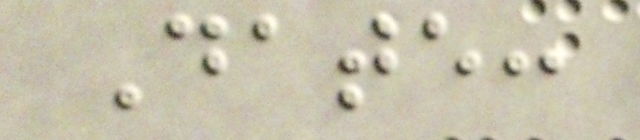Date:
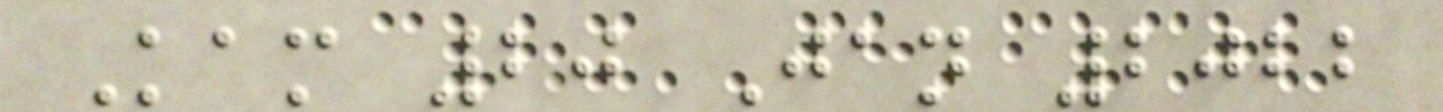Kam 20 Jan 2022
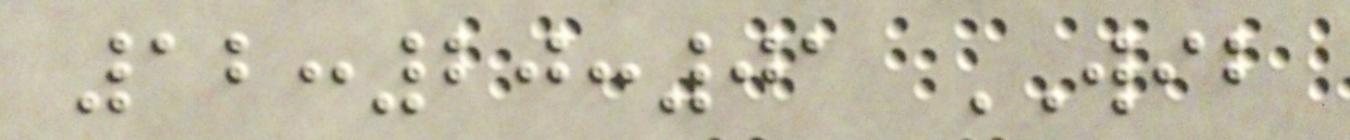12:20:01 WIB
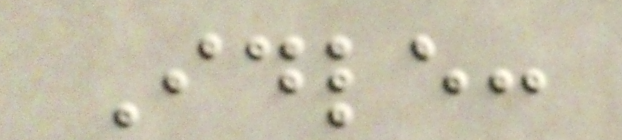Idle:
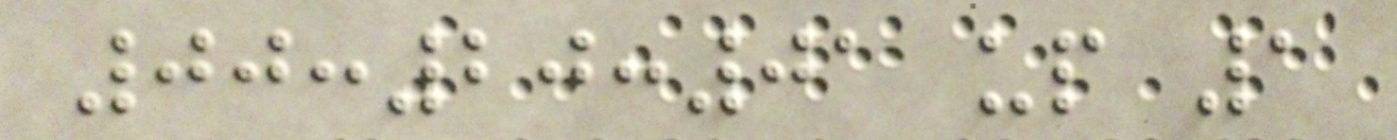00:20:01 up 1
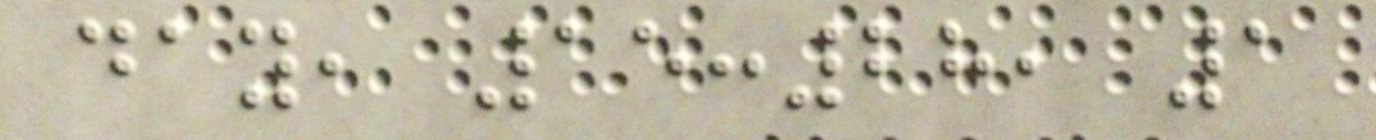day, 15:28, 1
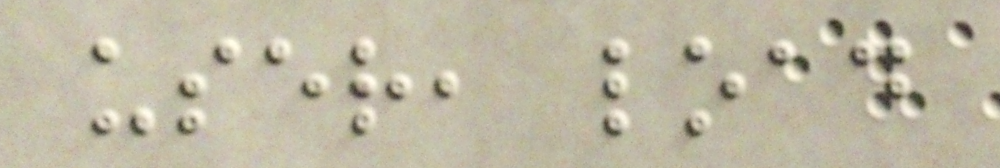user, load
